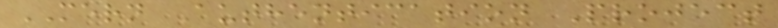MERN Authentication Project
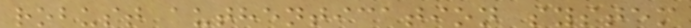robust authentication system
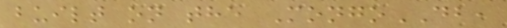built on the MongoDB,
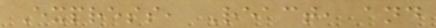Express, React, and
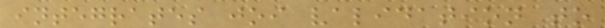integrates joi validation to
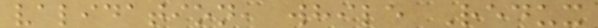validation, while Redux
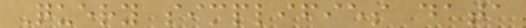Query simplifies data
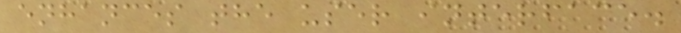enhances the user interface.
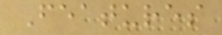Features
